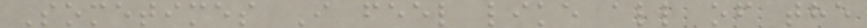Sometimes I feel like all of the
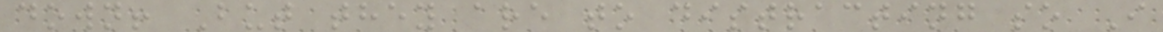down! But they are to distracting so I
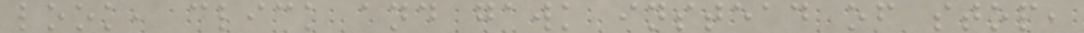look, click and gawk instead of stop,
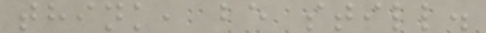think, be still.
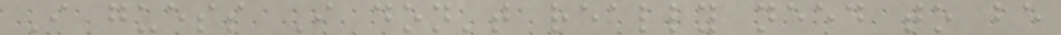I guess I don't really need to be
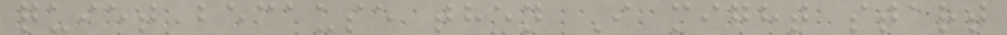quiet because then I might start
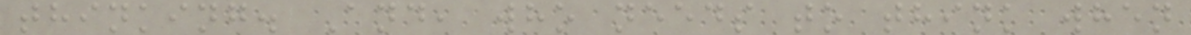thinking. And, who needs to think when
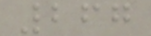267
